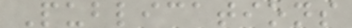Publications
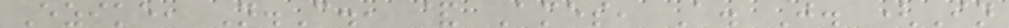Ezike, N.C., & Ames, A. J. (In
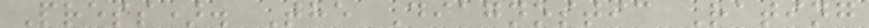Press). The Diagnostic Rating
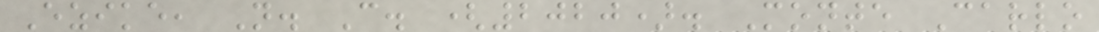Ezike, N. C. (2020). Monte Carlo
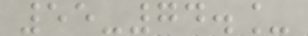55-74._
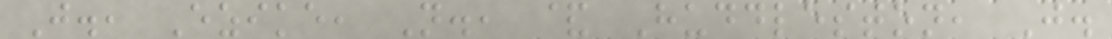J., Ezike, N., & Huddleston, J.
